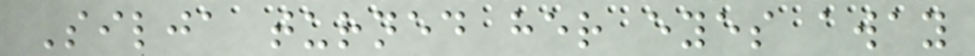Silja turned her eyes away
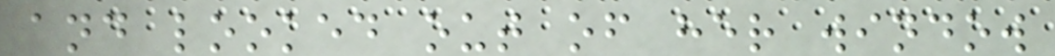and looked out of her window
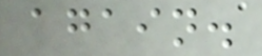again.
